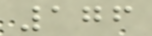176
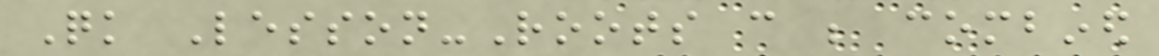Quick Lesson-Roots can be combined
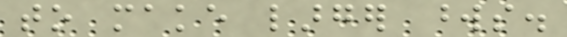to make larger words.
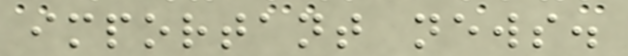important news.
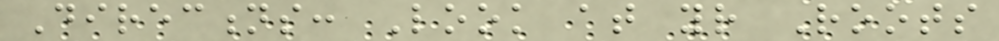Directions: Look at your Roots
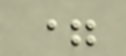=
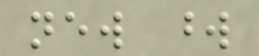new word
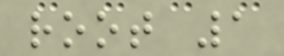root 1
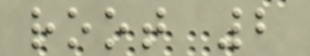root 2
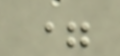=
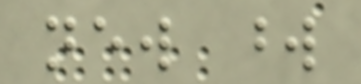new word
